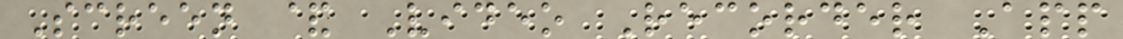Screen & Video Recorder App
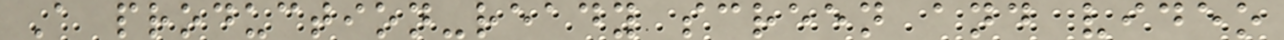A production-ready screen and video
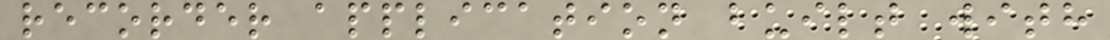recorder application built with
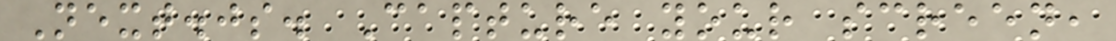Next.js. Capture your screen,
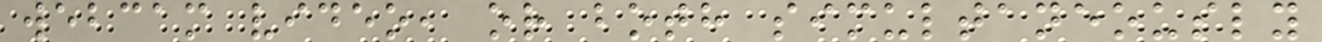webcam video, or both simultaneously
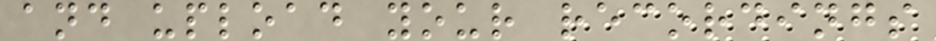and upload your recordings
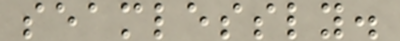seamlessly.
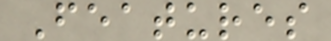Features
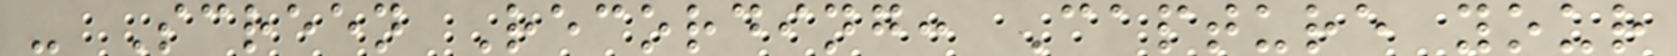- Screen Recording: Capture your
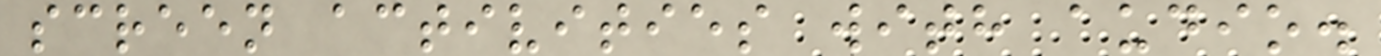screen activities with audio.
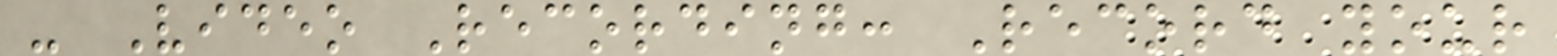- Video Recording: Record your
